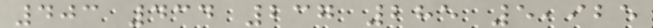403 434 237 285 5,925
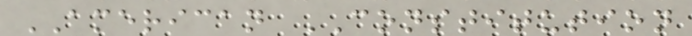AMERICAN CONSTITUTION
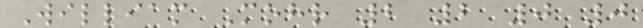William Mohr 2 2 0 0
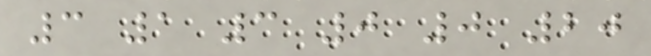3 1 3 0 0 20
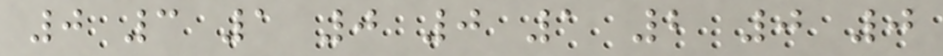0 3 1 0 0 1 2 0 0
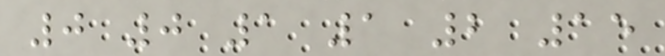0 0 1 1 2 15
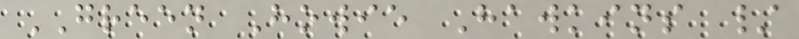GREEN Howie Hawkins /
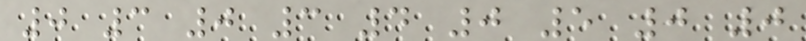0 3 0 3 4 0 5 0 0
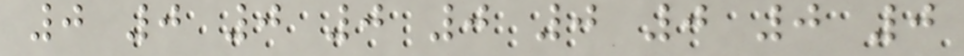0 0 0 0 0 0 0 0 0
